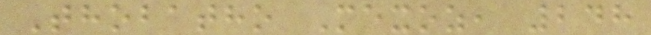Thobatho Mexoz, 248
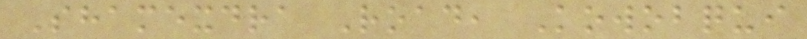Shamexdra Road, Kowobqui
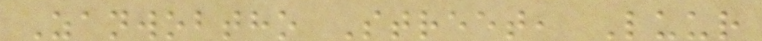Zanwobtho Street, Luur
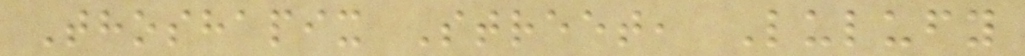Thoshapix Street, Lulufy
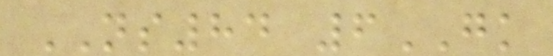NS84 6GK
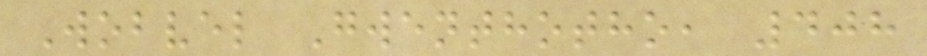Wobvel Gwenthotho, 408
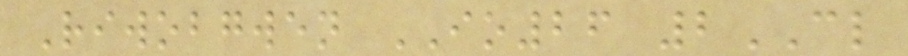Riwobgwen IO26 2CL
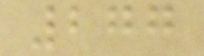277
